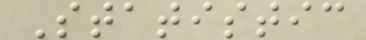Statistic
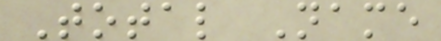Total Name
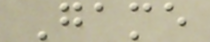Game
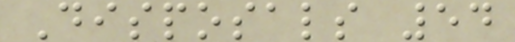Disposals 54
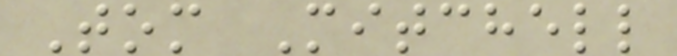Tom Mitchell
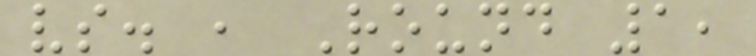vs. , Round 1,
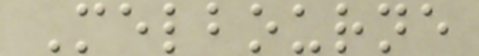Melbourne
